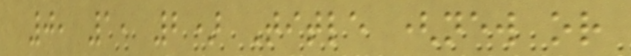0, 1, 2) Title (new or
